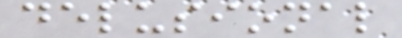delusional
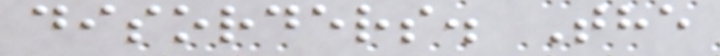disorders. The
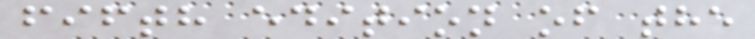fifth edition of the
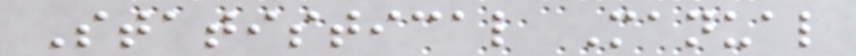Statistical Manual
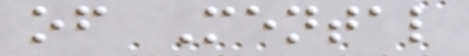of Mental
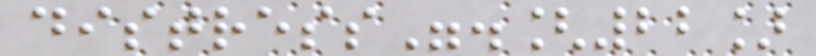distress".[22]
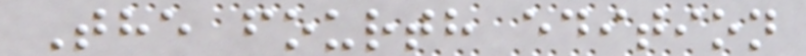The fourth edition
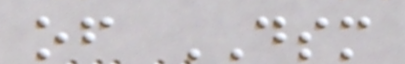of DSM
